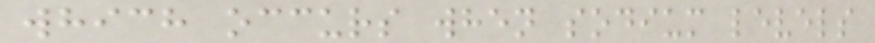which occurs when sodium levels
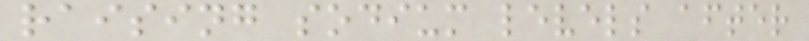raising sodium levels after
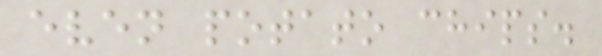even potato chips.
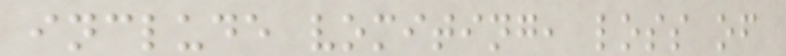include vomiting, loss of
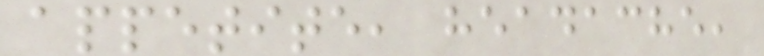appetite, headache,
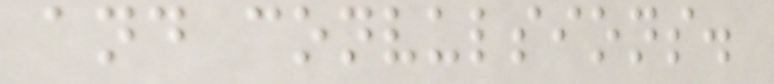and convulsions.
